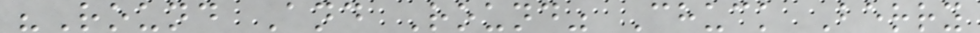"Round And Round" Chuck Berry
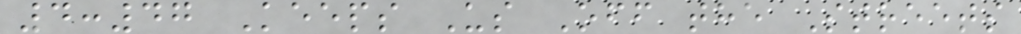4:47 Keeps Us Off the Streets
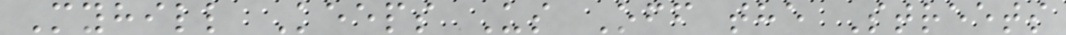Myhill Keeps Us Off the Streets
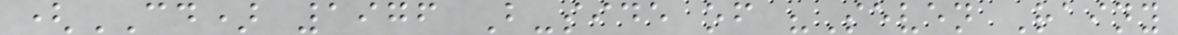(CD) 1976 B-side of "Seven Rainy
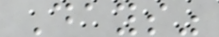Days"
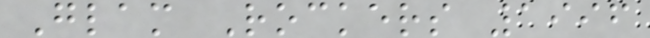Glam Rockers 1996
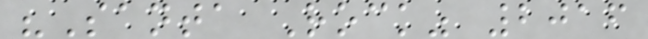"Santa Rock" 2016
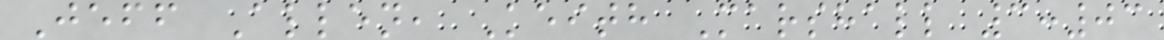Jeff Allen, Keith Marshall 3:03
